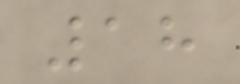18
